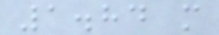1.84 m
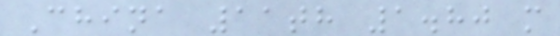China 11th 1.80 m
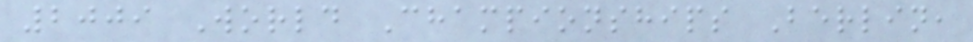2009 World Championships Berlin,
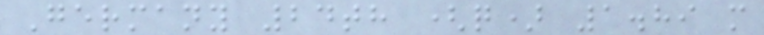Germany 24th (q) 1.89 m
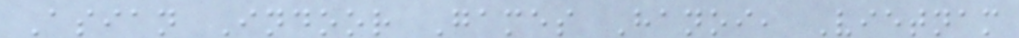Asian Indoor Games Hanoi, Vietnam
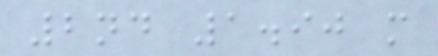2nd 1.90 m
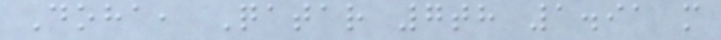Doha, Qatar 7th 1.91 m
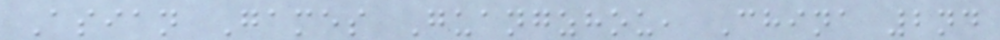Asian Games Guangzhou, China 2nd
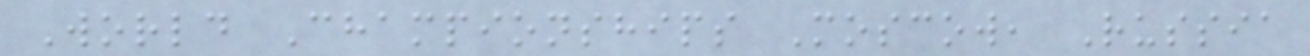World Championships Moscow, Russia
